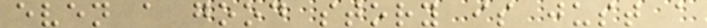even a good story is just a
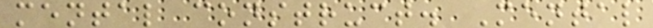mental construct. Mental
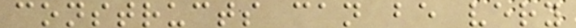constructs can be very
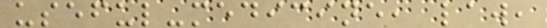useful-medicine, law,
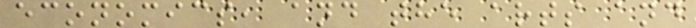economics, and the arts and
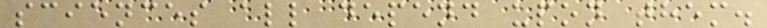sciences all depend upon them.
